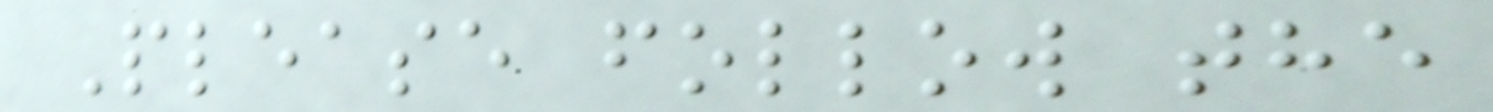Please follow the
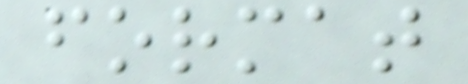format
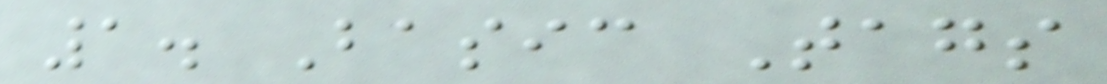1. Basic Tags
